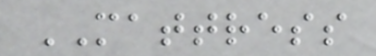MATTRESS
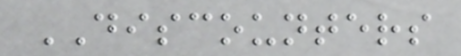DISCOUNTERS
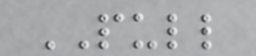PULL
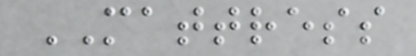MATTRESS
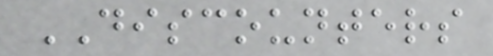DISCOUNTERS
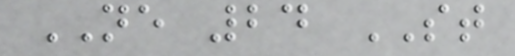NE 24 ST
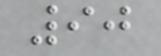90
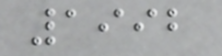1992
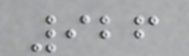926
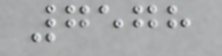7578
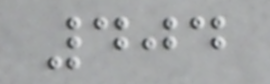404
